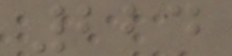224
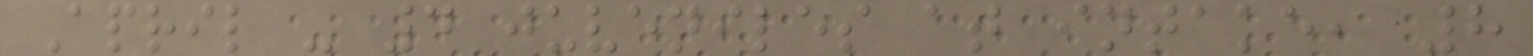April - 4 juveniles at intake, 8
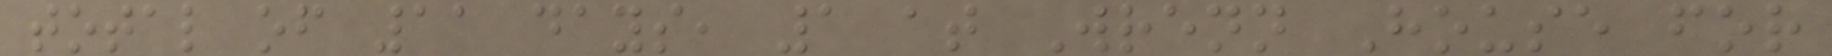total of 11 days, 1 at Wrenn House for
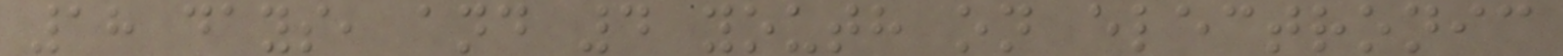18 days, and 4 youth on electronic
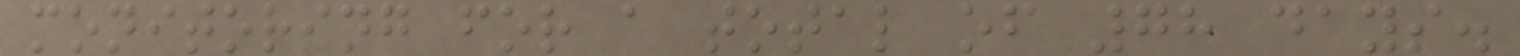monitoring for a total of 78 days.
